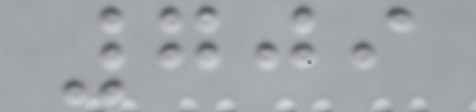709
